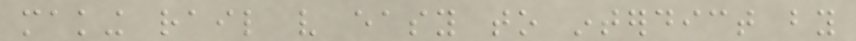making rail very easy to interdict by
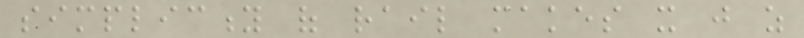simplicity of rail makes it just as
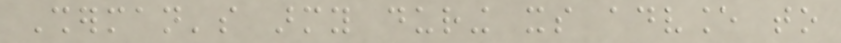Sherman's army during its advance to
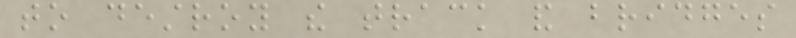to destroy the track and bridges
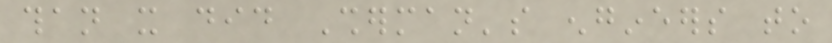than it did Sherman's engineers to
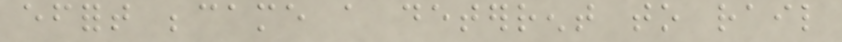effort became a deterrent to rail
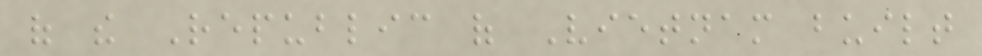of the Republic of Vietnam built
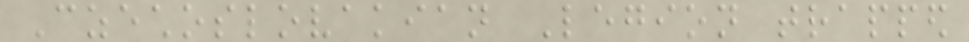Czechoslovakian Legion trapped
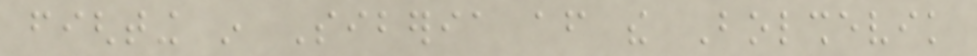fighting in Siberia after the Bolshevik
